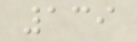139
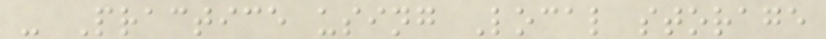- Practice using Local storage
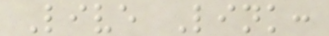Live Link:
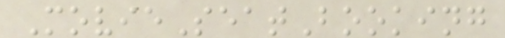MovieSeatBooking
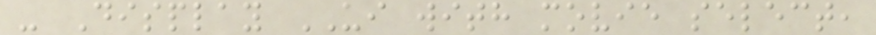- Display UI with movie select,
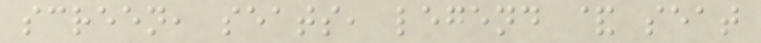screen, seats, legend & seat
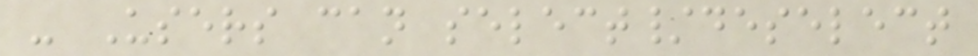- Users can select/deselect
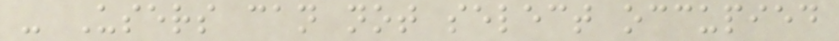- Users can not select occupied
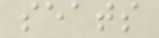seats
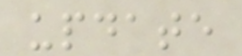update
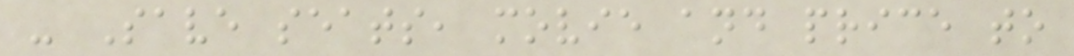- Save seats, movie and price to
